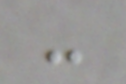-
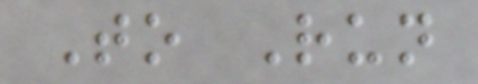To Run
